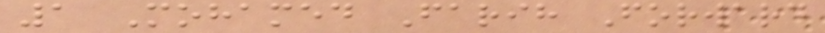1 Mohamed Farih Forward
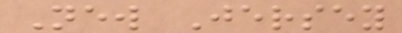New Jersey
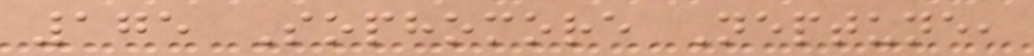175 Sophomore Neptune,
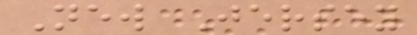New Jersey
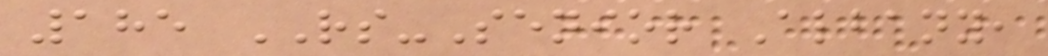185 RS-Senior Albany,
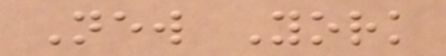New York
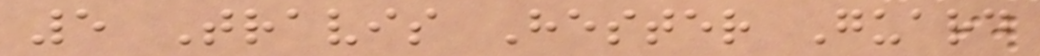5 Travis Hester Guard
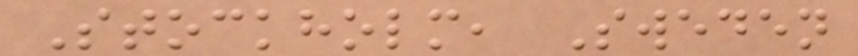Stockholm, Sweden
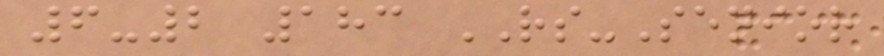6-2 183 RS-Senior
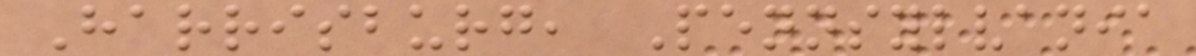Harrisburg, Pennsylvania
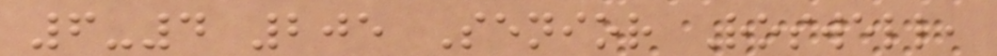6-4 205 Senior Roswell,
